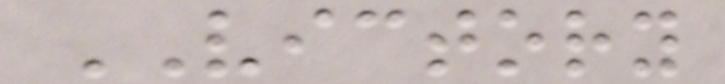VICTORY
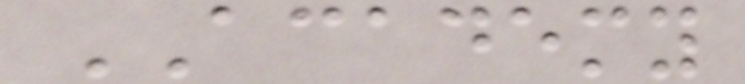ACADEMY
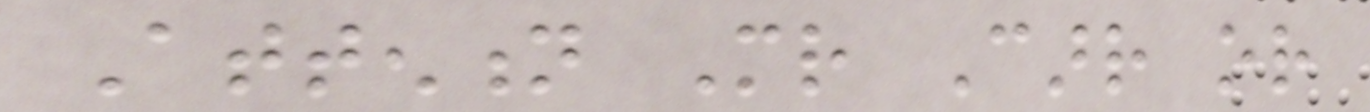Attention Mr Carr or
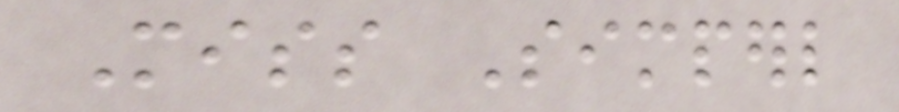Miss Simperl
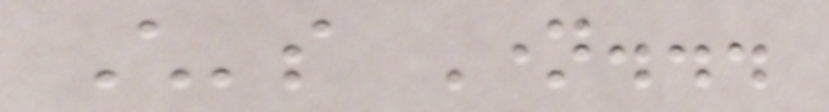Child's Name...
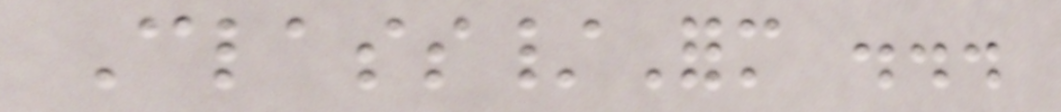Class/Form ...
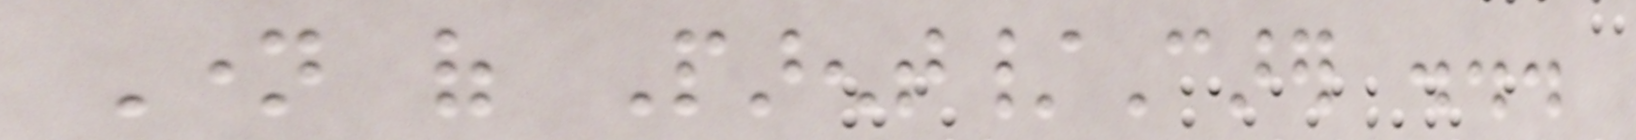Name of Parent/Carer ...
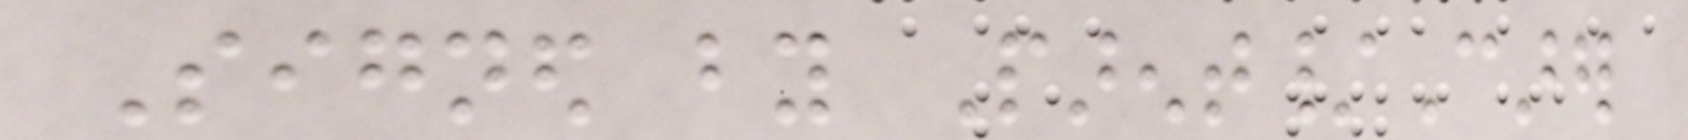Signed by Parent/Carer
